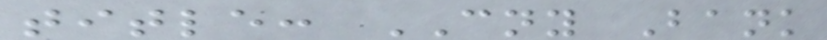title: CNY Bank
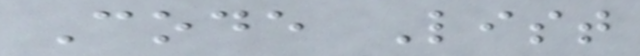Code List
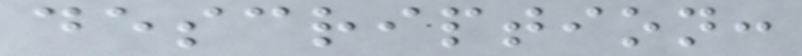description:
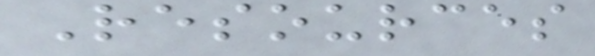Resources
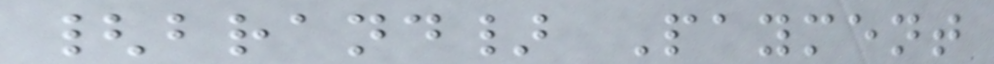{brand} Payment
